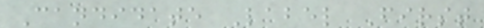Candidate Label First
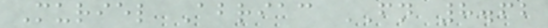Muriel Abriac FN 8.62
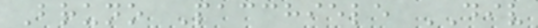Bruno Pacchiele DIV
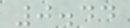0.44
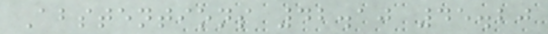Abstentions 42.10 45.20
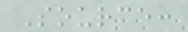Source:
